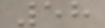58
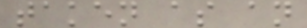taken as an
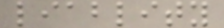liablity
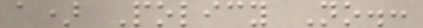a) Policy No.:
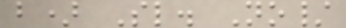b) Sl. No/
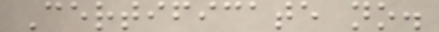Certificate no.
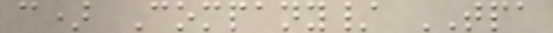c) Company/ TPA
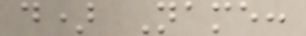d) Name:
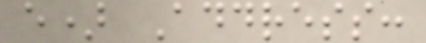e) Address:
